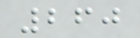260
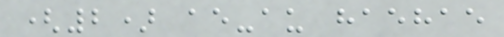(2) ae-au haehae
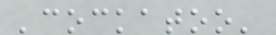'cockatoo'
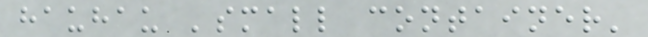hauhau 'small container'
